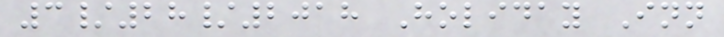3/28/2018 Holiday Inn
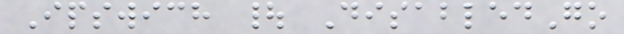Ipswich | DisabledGo
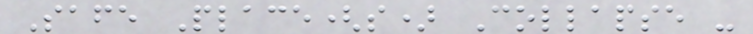Safe Place(s) Collapse -
